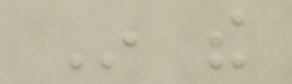In the
